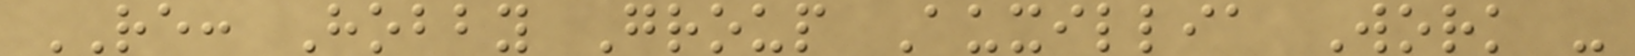RE: Hobby Group Auxillia Work -
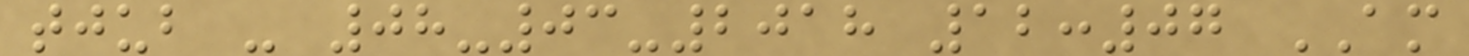tjub - 08-03-2018 12:07 AM
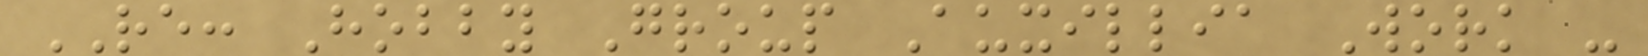RE: Hobby Group Auxillia Work -
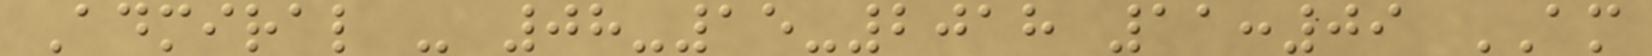Admiral - 08-15-2018 11:09 AM
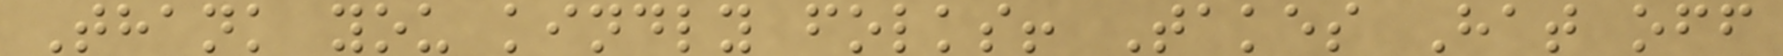Thank you kindly folks! Takes Hat off
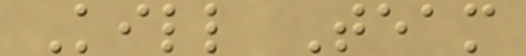Kill Team
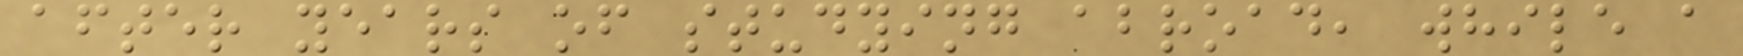after years of studying abroad, while a
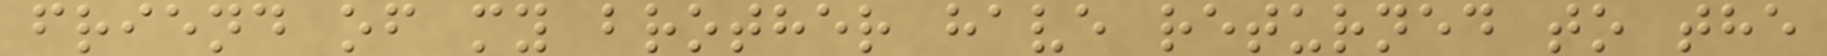friend of my brother have returned to the
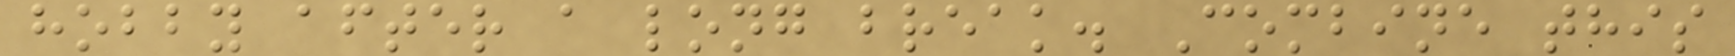hobby after a long break. Combine this
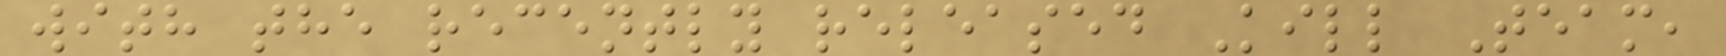with the recently released Kill Team,
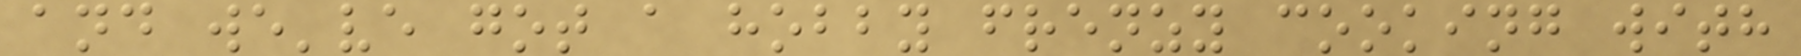and we've got a hobby frenzy cooking with
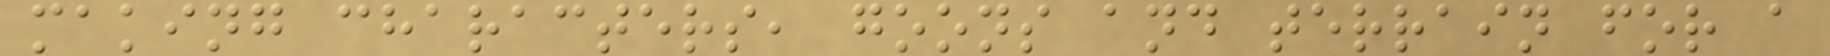making characters, goons and terrain for a
